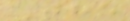The
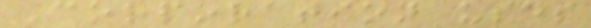Corporation uses
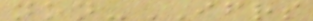non-IFRS
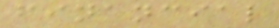financial
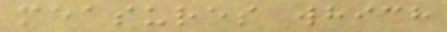measures which
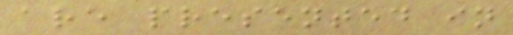are presented in
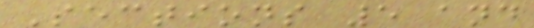Sections 5 and
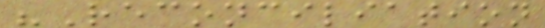"Reconciliation
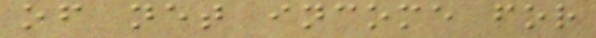of net income for
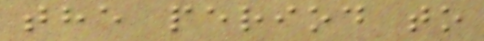the period to
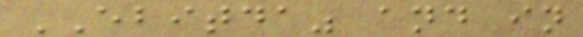EBITDA" and in
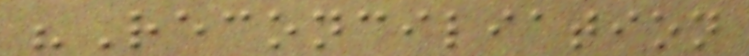"Reconciliation
